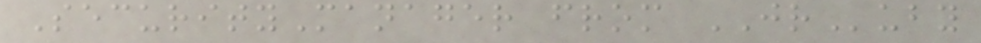SecurityManager from JRuby
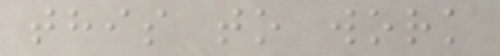this to work
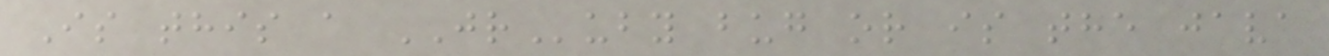Is this a JRuby bug or is the java
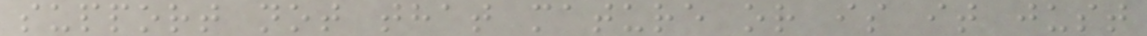support not that mature or is it just
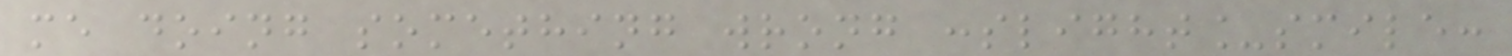me doing something wrong :slight_smile:
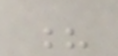?
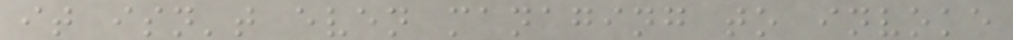it isn't even managing to invoke
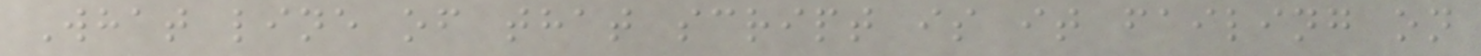What line of that script is it failing on
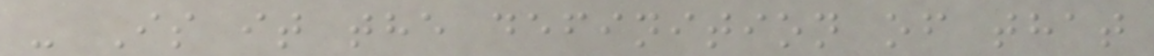- Is it the definition of that
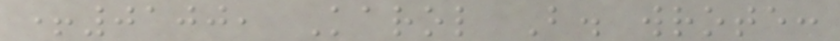+0100, Karol B. wrote:
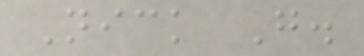Nick G.
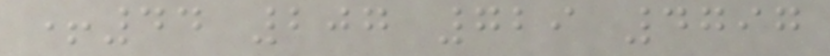+44 207 729 4797
